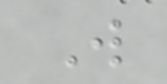W
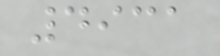4931
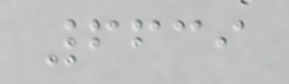6639
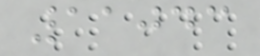11043
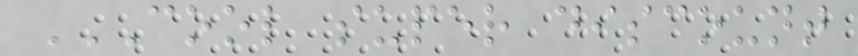COOL SUPER DISCOUNT
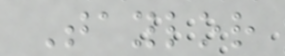Taylor
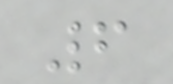6
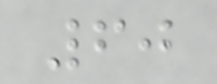60
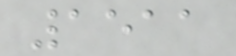1511
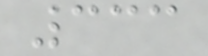333
